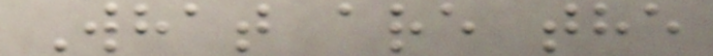What are the
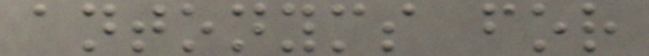antonyms for
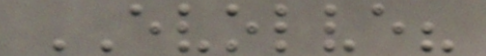EVOLVE?
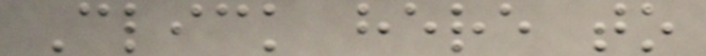Click here to
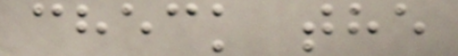check the
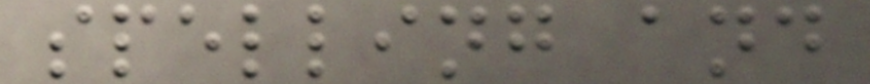spelling and
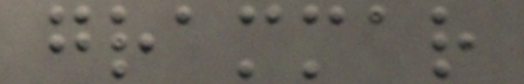grammar
